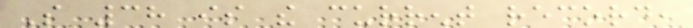So 38 is the current record,
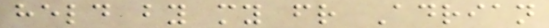held by my friend Adrian
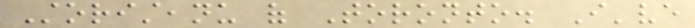Storisteanu of Toronto. I've
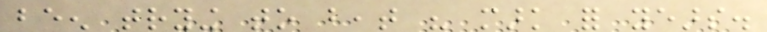been trying to beat his mark for years.
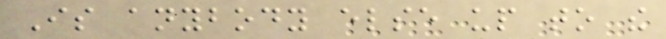Is anybody else up to the
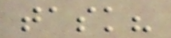task?
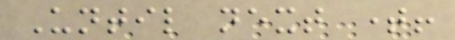Until next time!
